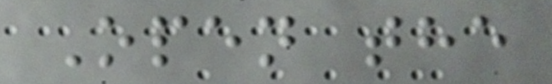Open the
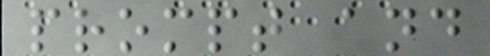prompt and
